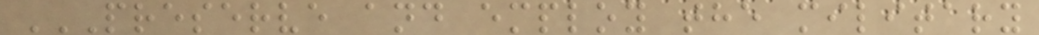PRESERVE AND EMPLOY THE MILITARY
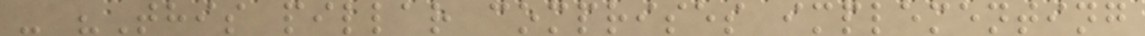- "This pillar comprises implementing
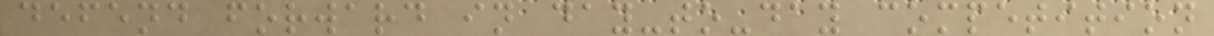defend forward in day-to-day competition
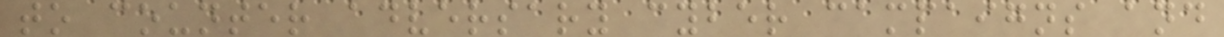to counter adversary cyber campaigns and
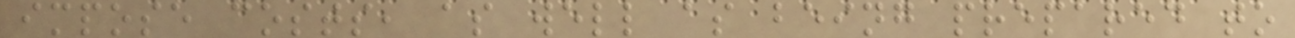impose costs, as well as being prepared to
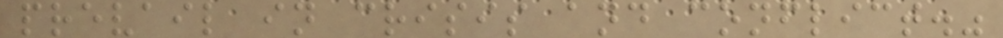prevail in crisis and conflict."
